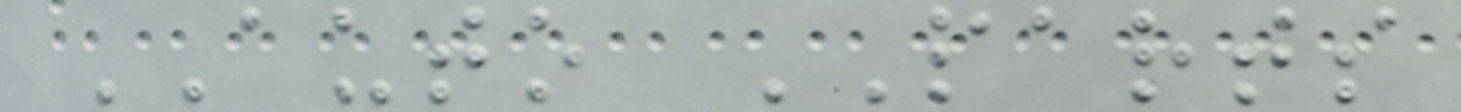AUTO PARTS
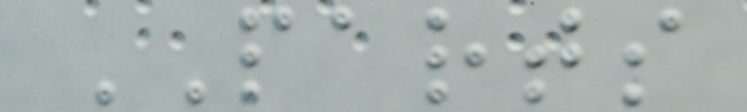PARTS
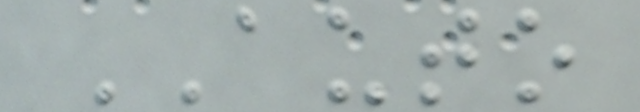AUTO
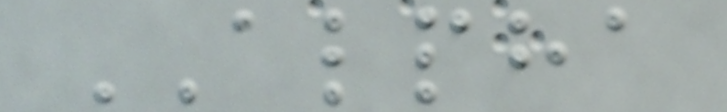ALPHA
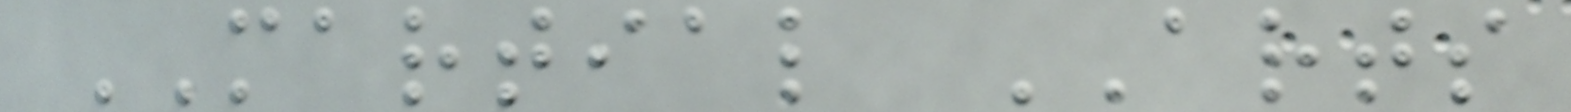MARTIAL ARTS
